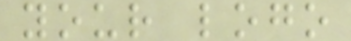your logo
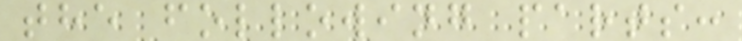the following parts:
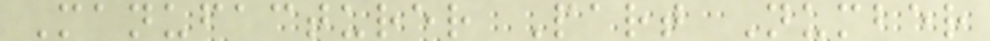Manufacturer Part Number
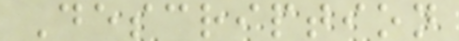Description
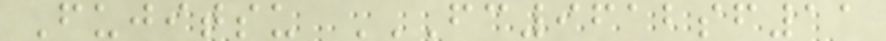Fujitsu FC9612SF11
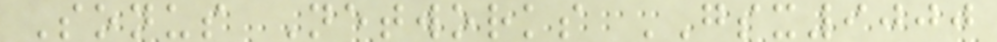Sonus Networks GSX9000
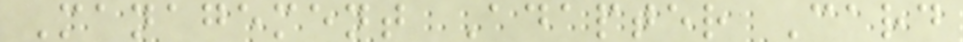Management Adapter Card
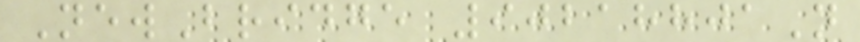NewBridge 90218801N
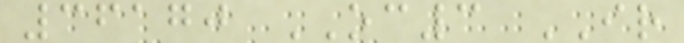36170 OC3 IR
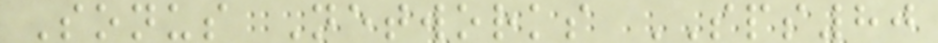Sonus Networks SPS80
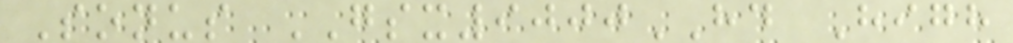Sonus GSX9000HD High
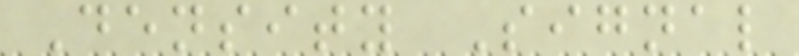Density Signal
